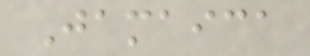Jamaica
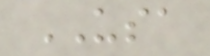USA
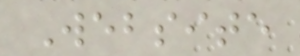Website
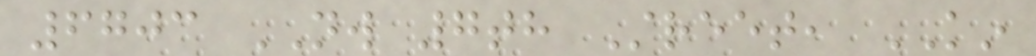6703 NW 7th Street, KIN
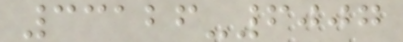33126-6007
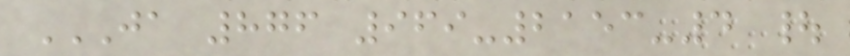JA 876 969-2153-4 |
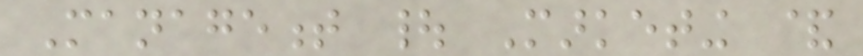Management | Marketing &
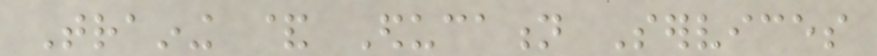Training & Education Services
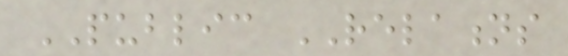PUBLIC RELATIONS
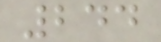244
